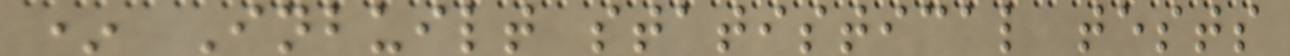* Inbuilt statistical tests
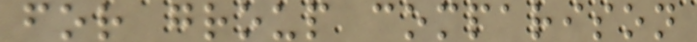for group comparison
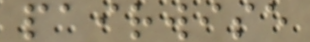pairwise
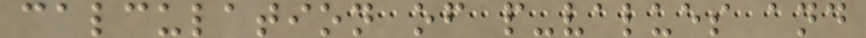calculation of p-values and
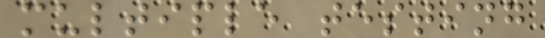multiple testing
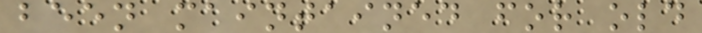been maintained for old
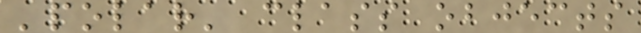'polar' class objects
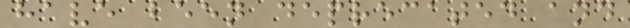have been deprecated and
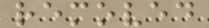removed
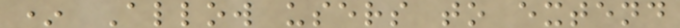* Allow users to extend
